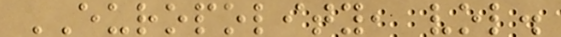EUROPOLITY, vol.
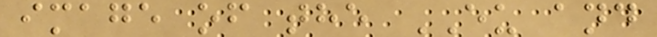image of the EU and
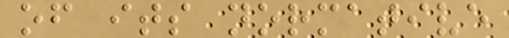of its normative
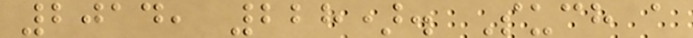2014, 228). Such a
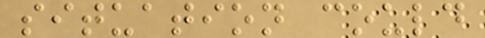situation could
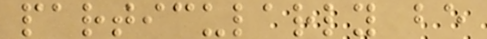particularly be
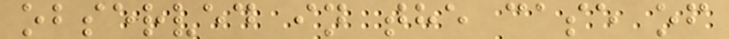observed in the case of
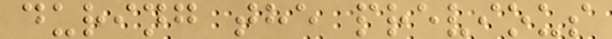during the previous
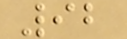92
